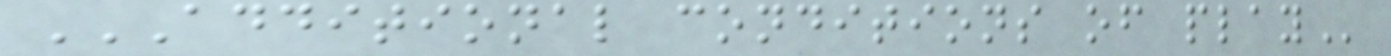ADDITIONAL CONDITIONS OF PLAY
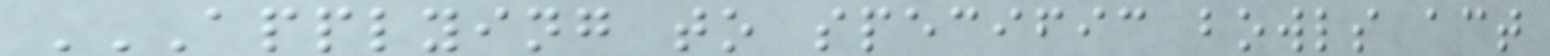APPLYING TO SPECIFIC BOWLS ACT
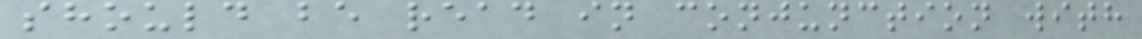should be read in conjunction with
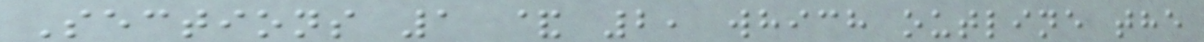Sections 1 & 2, which outline the
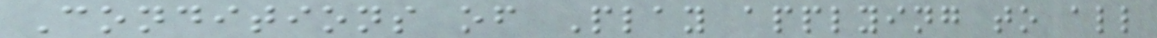Conditions of Play applying to all
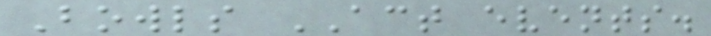Bowls ACT events.
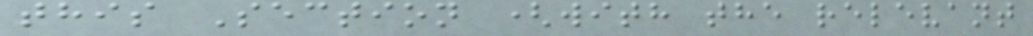this Section (with the relevant
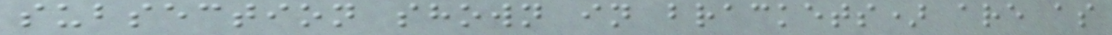subsection shown in brackets) are as
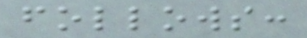follows:
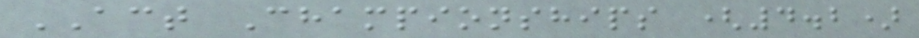ACT Championships (4.2)
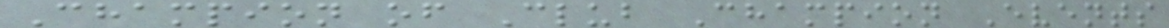Champion of Club Champion Events
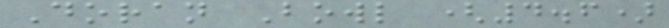Doran Bowl (4.6)
